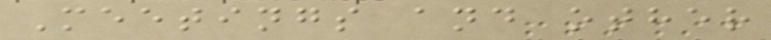Meetings and other
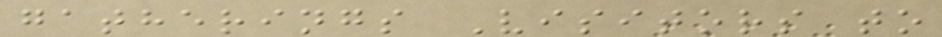gatherings Visitors to
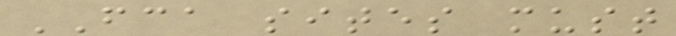FCA sites must
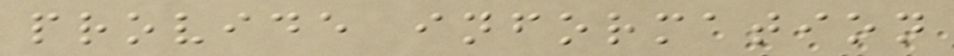provide information
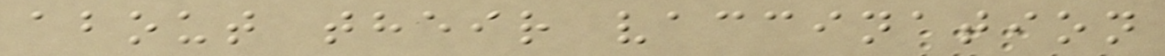about their vaccination
